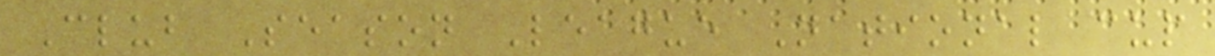Club Season League National cup
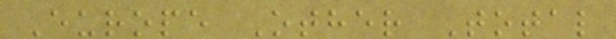Europe Other Total
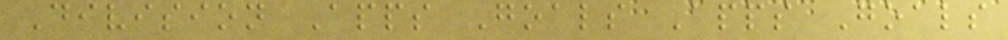Division Apps Goals Apps Goals
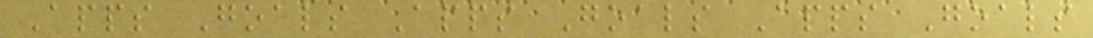Apps Goals Apps Goals Apps Goals
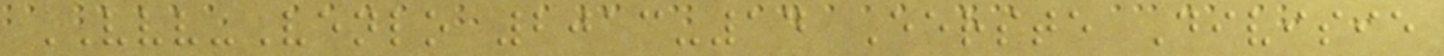VVV-Venlo 2013-14 Eerste Divisie
